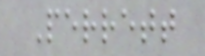Perrett
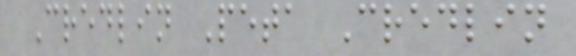Credlin Peta Credlin
